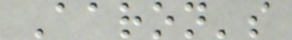Aaron's
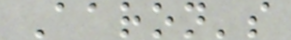Aaron's
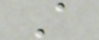A
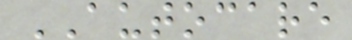AUTOCARE
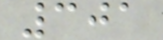301
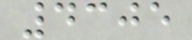4305
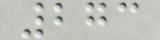273
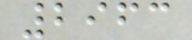2963
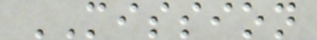MISSION
